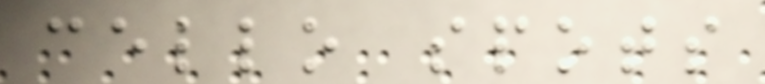cello spots
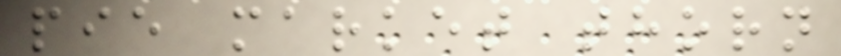pie market thorn
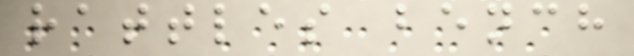rattles bench
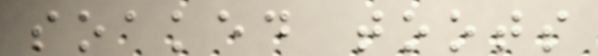soaked toots
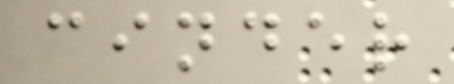cinder
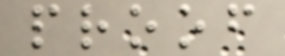proof
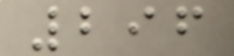296
